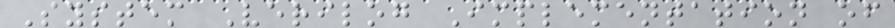System Verilog Implementation of
